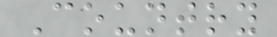Country
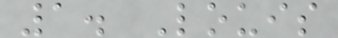1. Louis
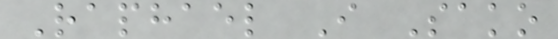Raphael I Sako
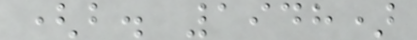(b. 1948)
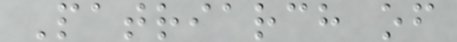Patriarch of
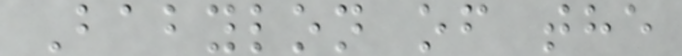Babylon of the
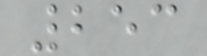253
